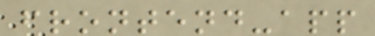frontend-app
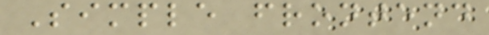Simple frontend
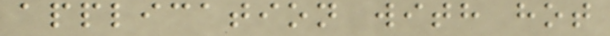application with hot
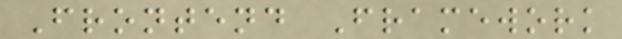Frontend Framework
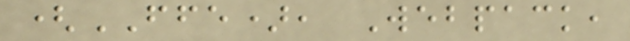(FFE), Webpack,
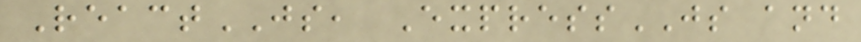ReactJS, ExpressJS and
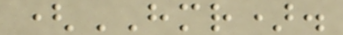(HMR).
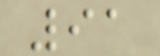91
